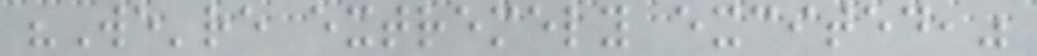"We're extremely excited,"
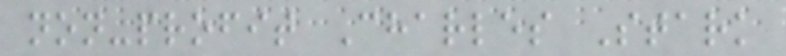non-profit Charles Stark
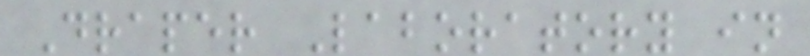Draper Laboratory in
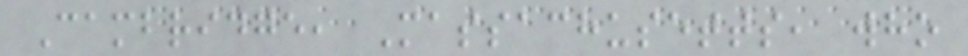Cambridge, Massachusetts, who
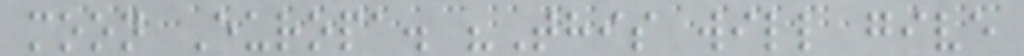moon Europa. "This will give
